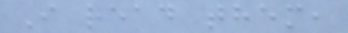I read them,
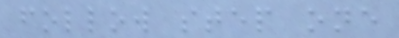follow step one
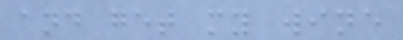and get my wine
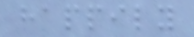happily
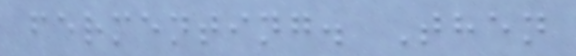fermenting. Then
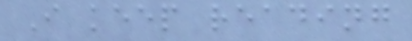I keep reading
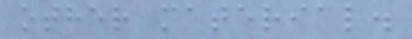other material.
